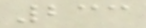233
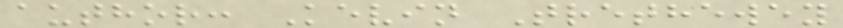author: Kevin Trethewey
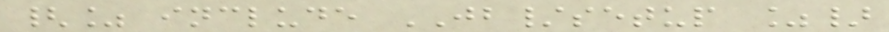{% include JB/setup %}
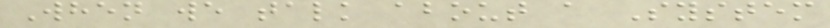When we talk about a System
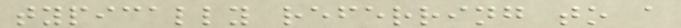typically referring to a
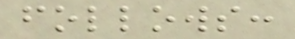follows:
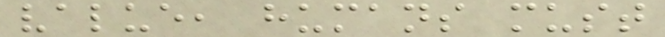value, humans must
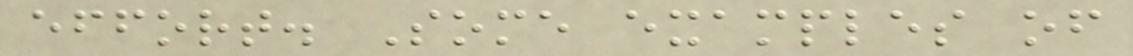effort. Some examples of
